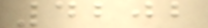4202
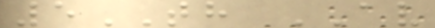5TH AV
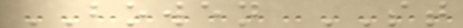BOWEN ST
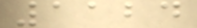1124
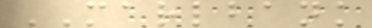MARLBANK
